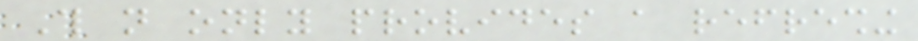This not only provides a refreshing
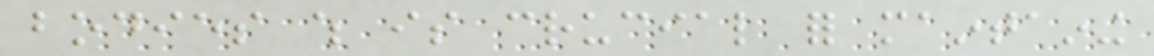bodies which is crucial for maintaining
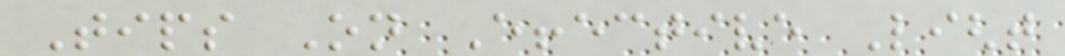Tips On Effective Light
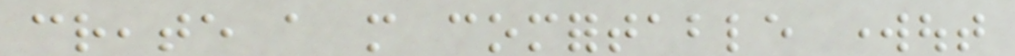create a more comfortable workout
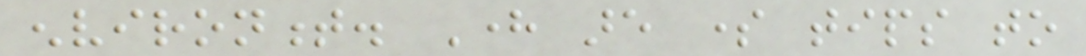environment. Here are some tips to
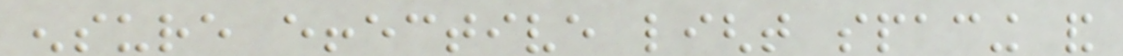ensure effective light spacing and
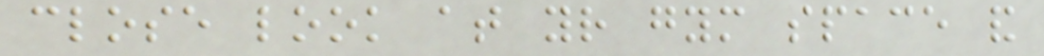close look at your gym space and
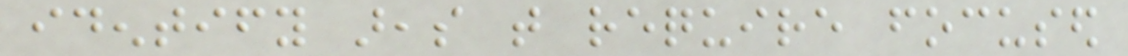identify areas that require focused
